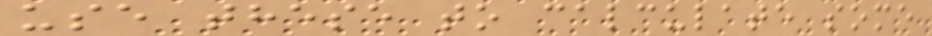use these to calculate some
